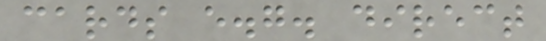cards e.g. direct
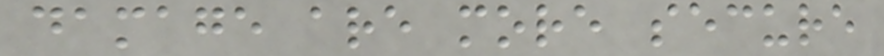damage are more secure
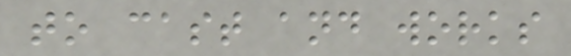to cast and works
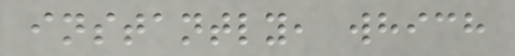instantly, which
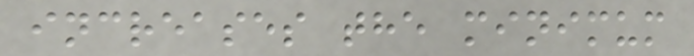increases the minimum
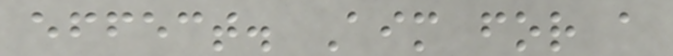effect. Aim for a
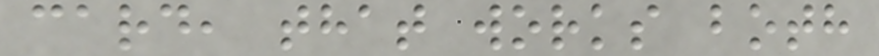card, that works both
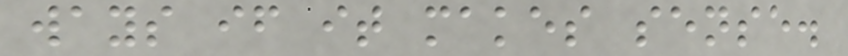ways if it makes sense.
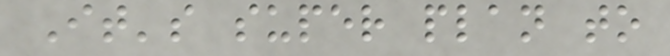It's super plan to
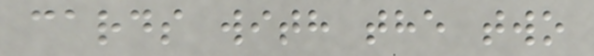cards with the two
